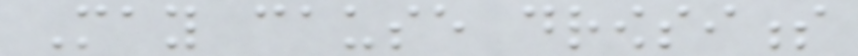May cause drowsiness
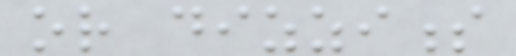or dizziness
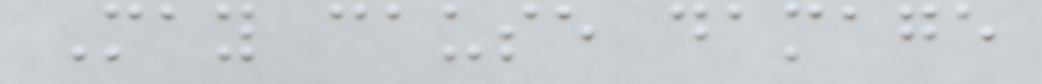May cause damage
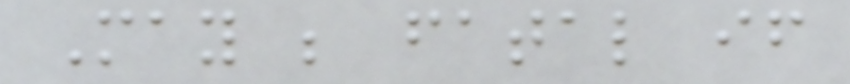May be fatal if
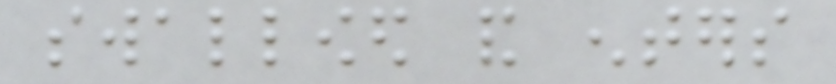swallowed and enters
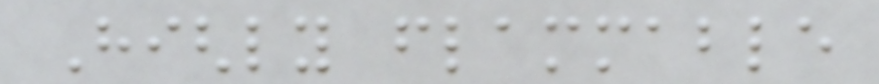Highly flammable
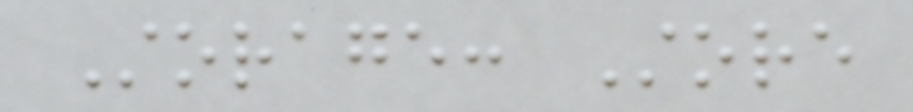Storage: Store
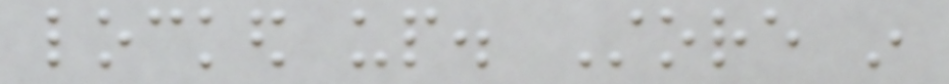locked up. Store in
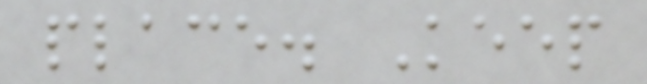place. Keep
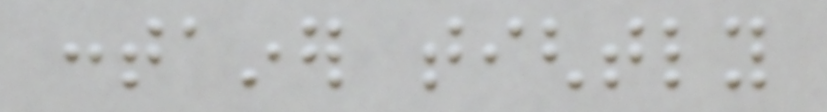container tightly
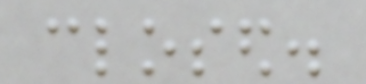closed.
